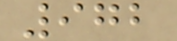972
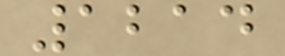1214
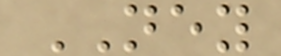NEY
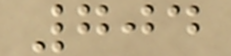704
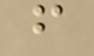f
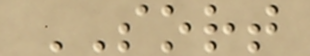SORT
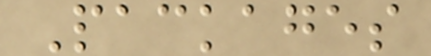Packages
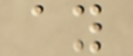ay
